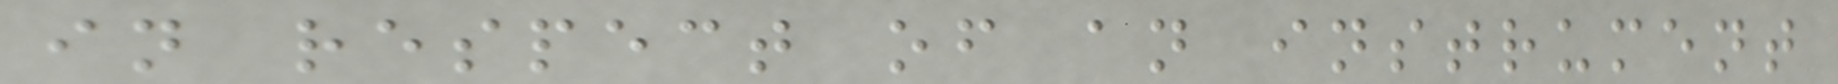in respect of an instrument
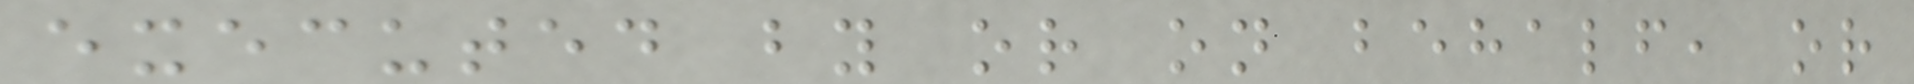executed by or on behalf, or
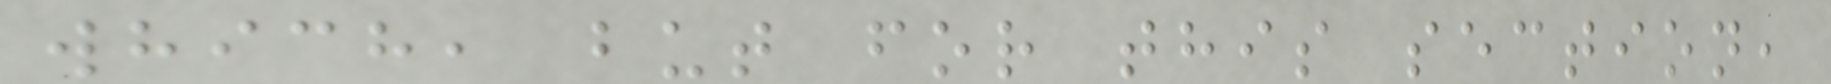which, but for this section,
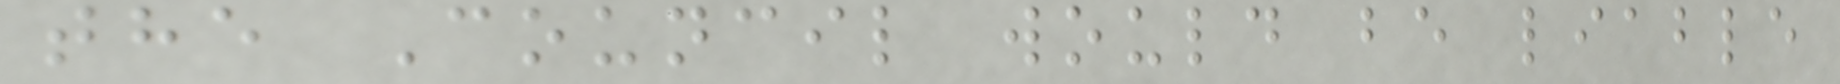the Council would be liable
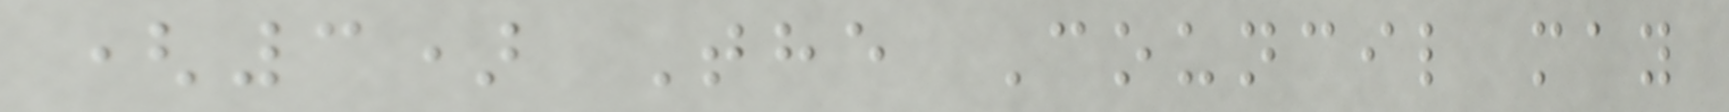(3) The Council may
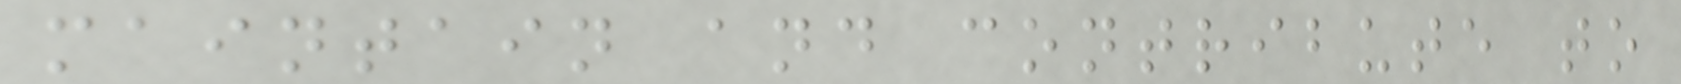maintain and contribute to
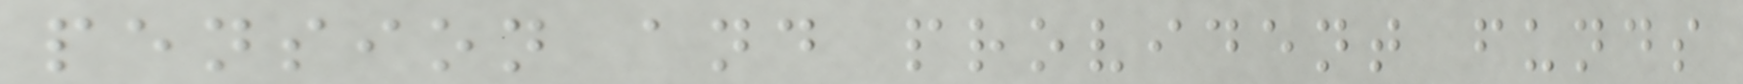pension and provident funds
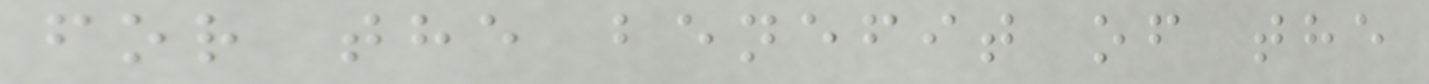for the benefit of the
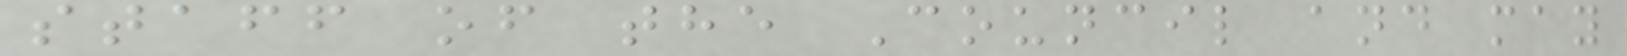staff of the Council and may
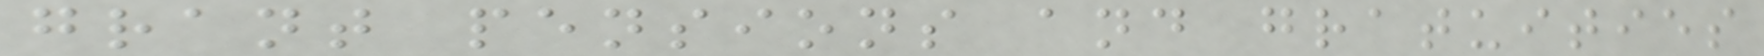grant pensions and gratuities
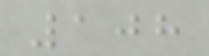108
